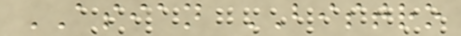ASIAN BISTRO
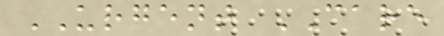URGENT CARE
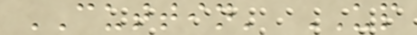CUTTIN' UP
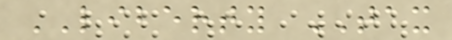LIBERTY TAX
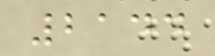2144
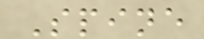Spine
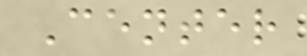Center
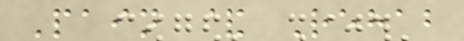Pain & Rehab
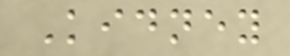Kidney
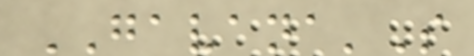GAVANA'S
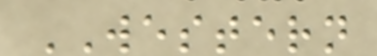WESTERN
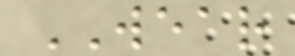WEAR
